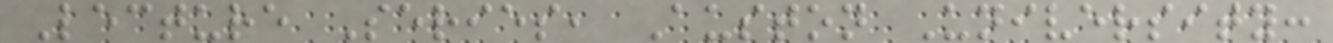Lecture Series, Auston University:
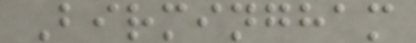Birmingham
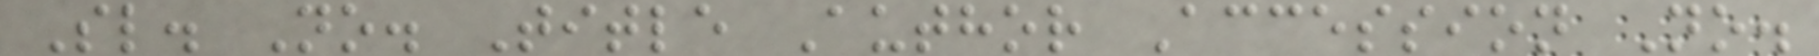Sl. No. Title Author Accession No.
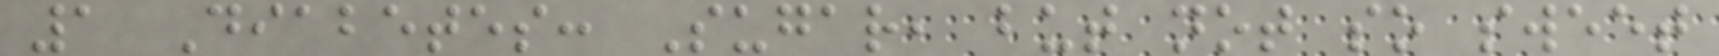1 Diabetes: Sugar, but not so sweet
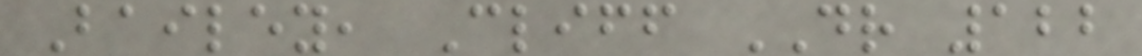Bailey, Cliff DR 122
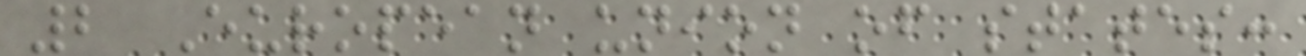2 European union of states:
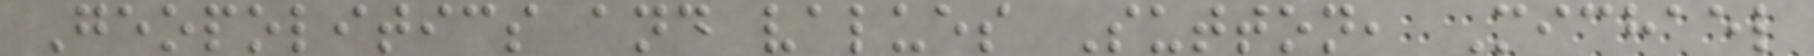Geopolitics and values Sutton, Michael
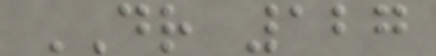DR 127
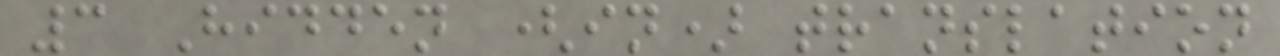3 Hidden (in) translation
